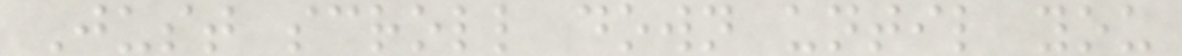Just scroll down until you
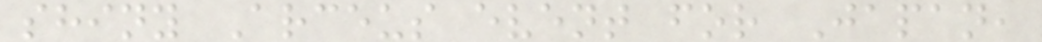shiny Arceus event for Japan,
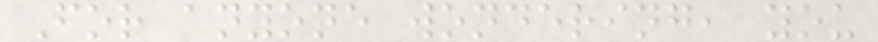For anyone wondering, you
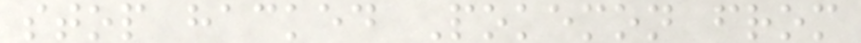stop hacked Pokemon from
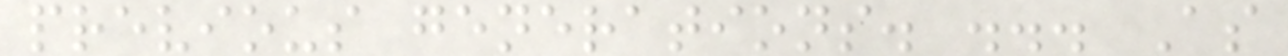previous generations. ... As
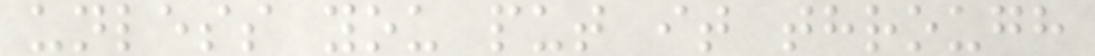unless you put it through
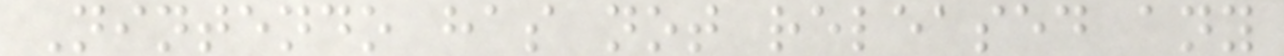Nintendo has not released any
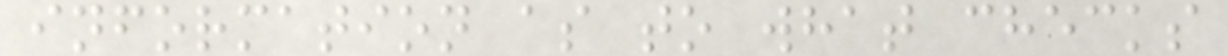information as to what checks
